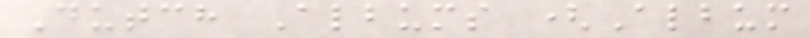Dutch Albums (Album
